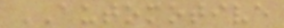AUTOMOTIVE
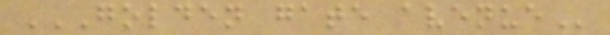GOLDEN GATE AVENUE
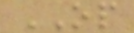OP
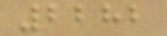2282
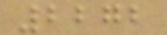2272
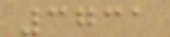3731
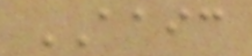AAIC
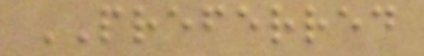PREFERRED
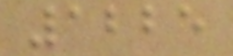1225
